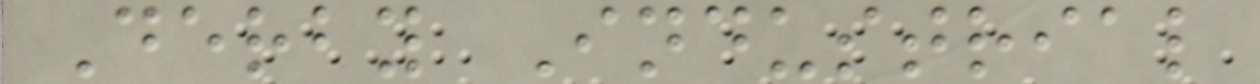Derby Industrial
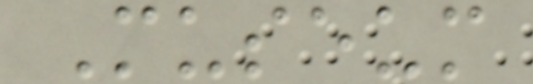Museum
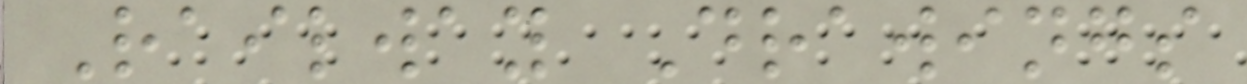Railway Drawings
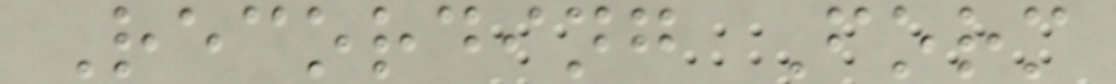Recording Form
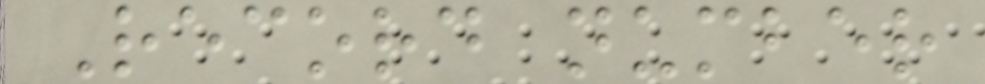Record number
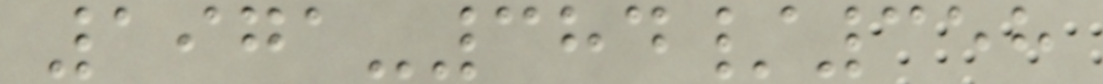1971-384/358
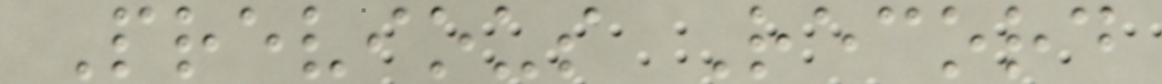Previous Record
